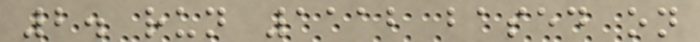2. run 1112 based on
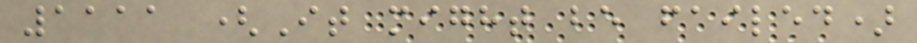1111 (It might be failed)
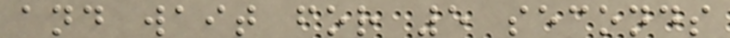and wait for 5 seconds
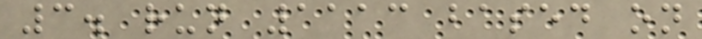3. run 1113 based on
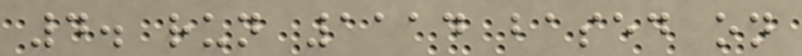4. run 1114 based on
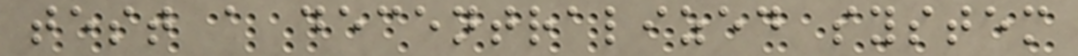test a decentralized system
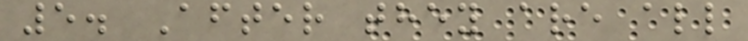5. After they are all
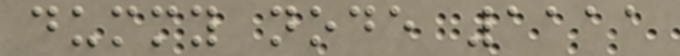dummy node 1111
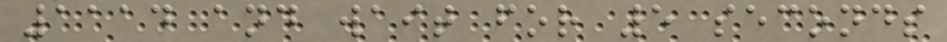1114 and wait for 5 seconds
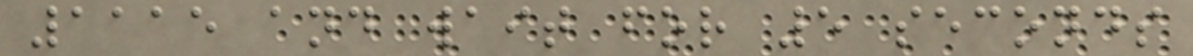1115 and wait for 5 seconds
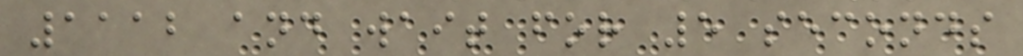1112 and wait for 5 seconds
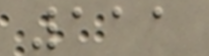111
